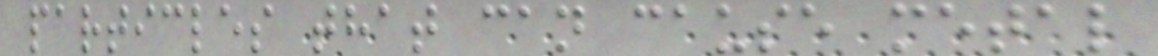particles that can cause metal
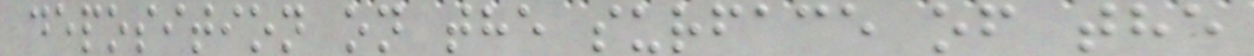deposition on the surface of the
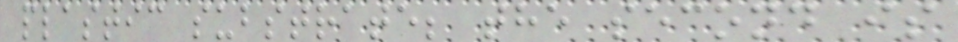plastic substrate; the second is
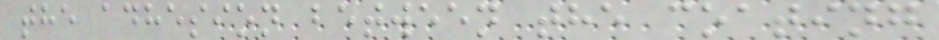the adhesion between the coating
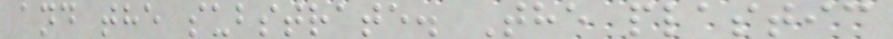and the substrate. The plastic
